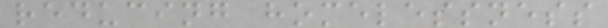reducing homelessness
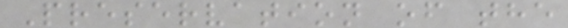Preservation of the
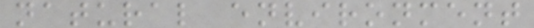natural environment
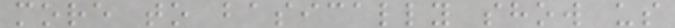more to basically show us
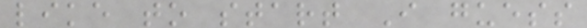like to start I guess
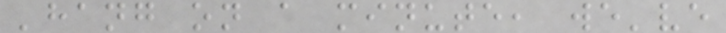'hang on a minute, we've
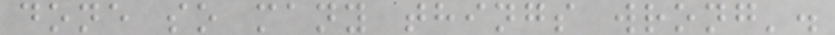done so many things wrong'.
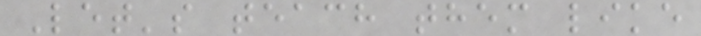Let's teach them like
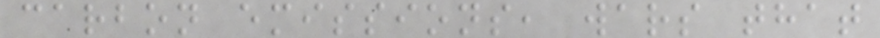carbon emissions, wars that
